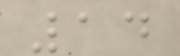14
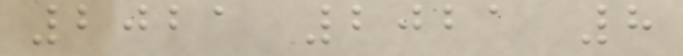2021 2021 8
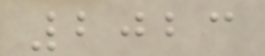2023
